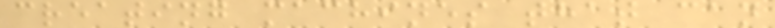creating machines that can
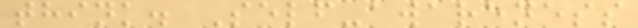think. Self-awareness
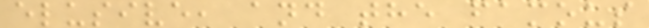elusive, and the famous
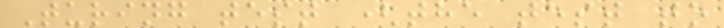Turing test (the test to
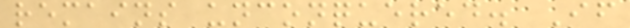remains unconquered. If
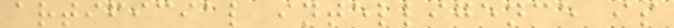artificial intelligence is
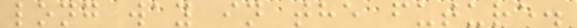long way in the future.
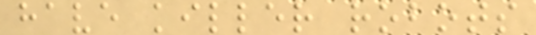have killer robots
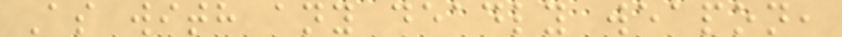As with any deadly weapon,
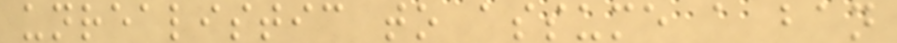unrealistic to assume a ban
